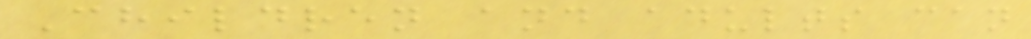Children and adults can
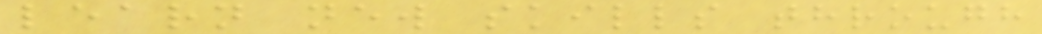learn new skills through
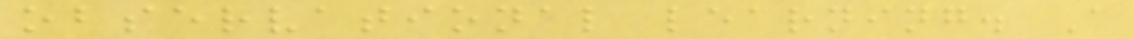observational learning. A
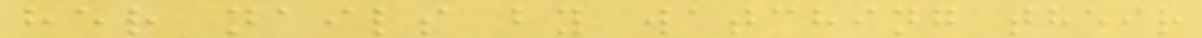her nails by watching their
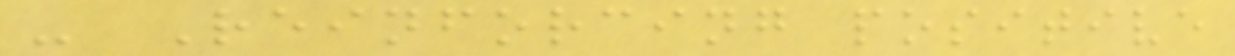- Reinforcing positive
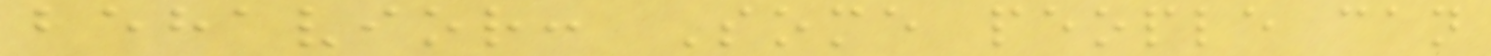behavior: Some people can
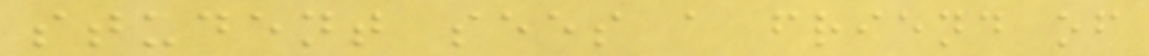student sees a friend of
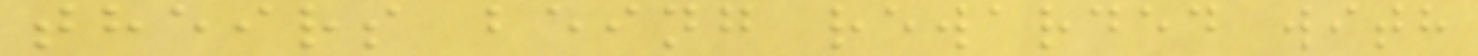theirs being rewarded with
